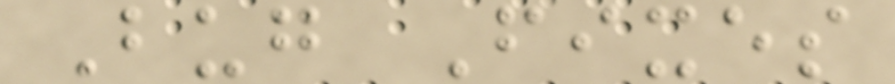Bug Fixes
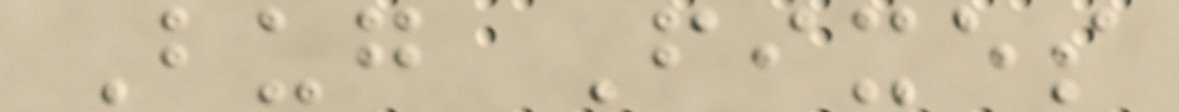Bug Fixes
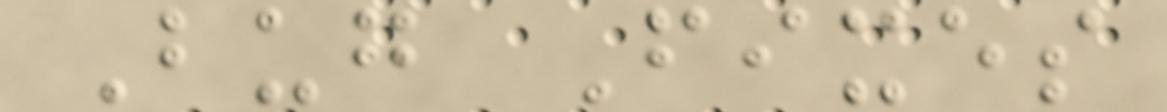Bug Fixes
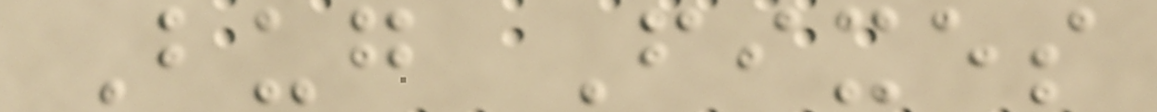Bug Fixes
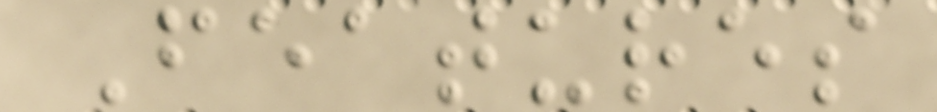Features
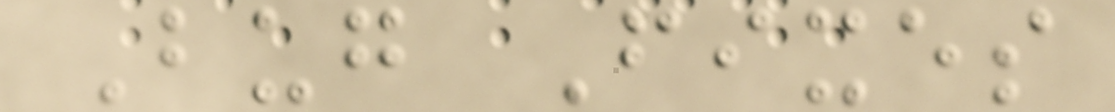Bug Fixes
